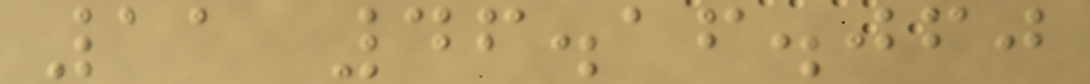11 46.16.060
